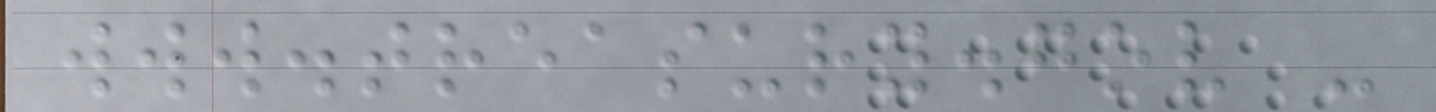www.treasury.gov -
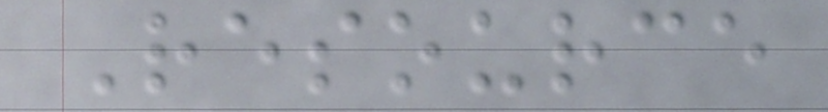Resource
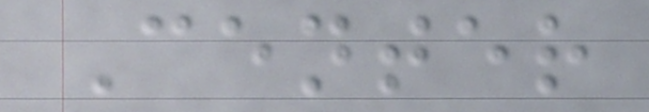Center
